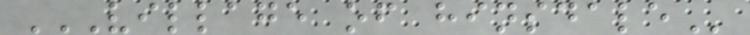VILLAGE OF HINSDALE
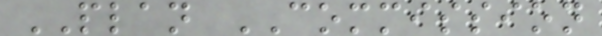PLAN COMMISSION
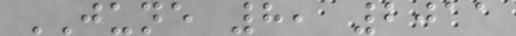JUNE 8, 2011
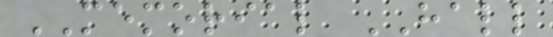MEMORIAL HALL
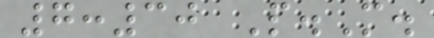7:30 P.M.
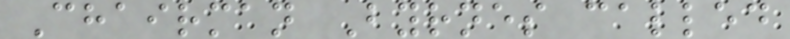Chairman Byrnes called
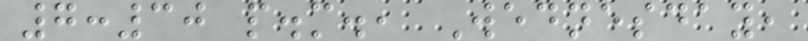7:30 p.m., Wednesday,
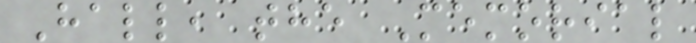Hall, the Memorial
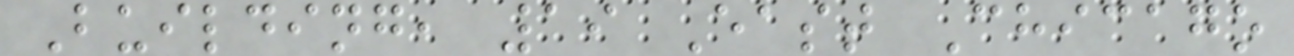Building, 19 East Chicago
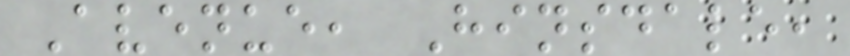Avenue, Hinsdale,
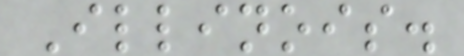Illinois.
